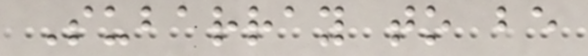Subarray to be
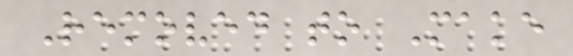Removed to Make
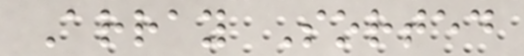Array Sorted
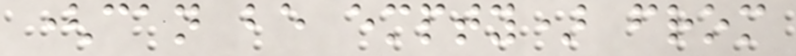(can be empty) from
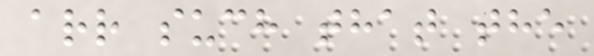arr such that the
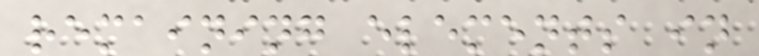remaining elements in
